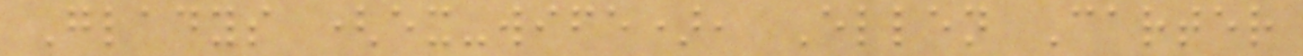Gladys (ex-wife), Ellen Carter
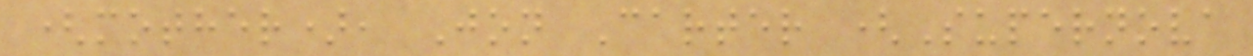(mother), Jon Carter (Supernova
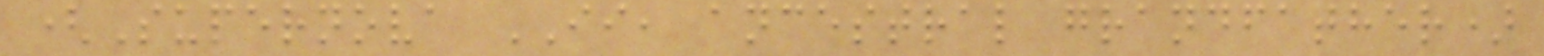(Supernova II, ancestral grandfather)
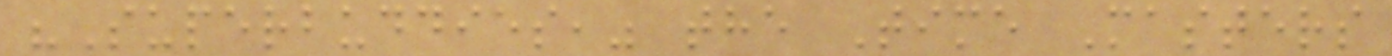"Superbuddies," the Time Masters
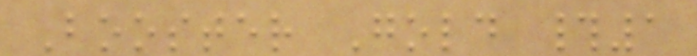Booster Gold #1
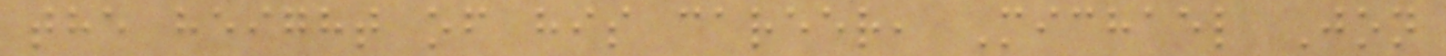the height of his career, Michael Jon
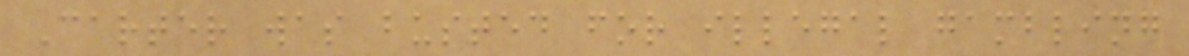Carter was busted for illegal gambling
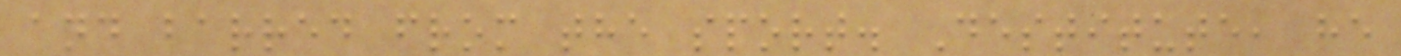and barred from the sport. Destitute, he
